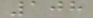108
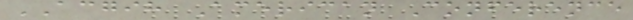ACGIH American Conference
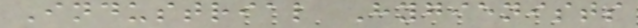Industrial Hygienists
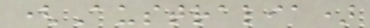(Australia)
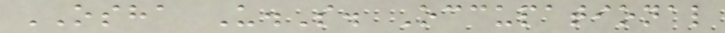OSHA U.S. Occupational
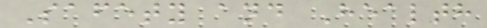Safety and Health
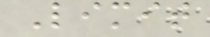Limit
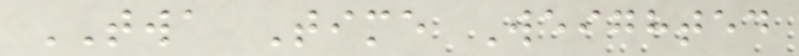TWA Time Weighted
